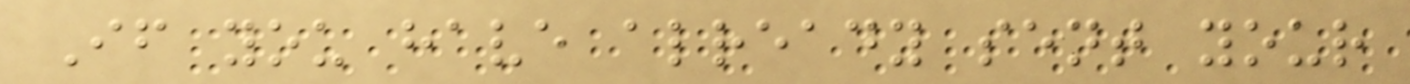If you have already sent your
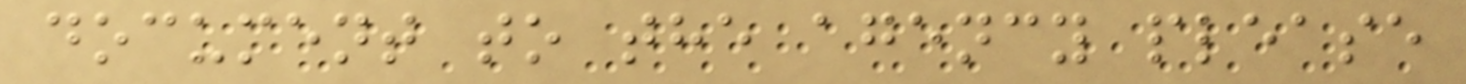document to the agency please
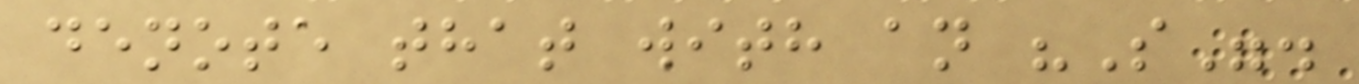denote that with an "S".
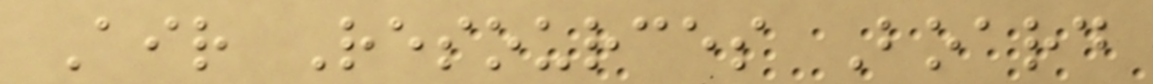Air Resources Board
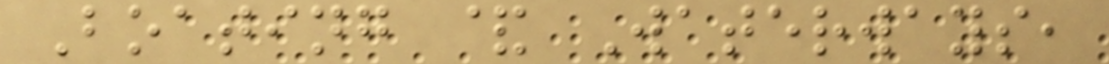Boating & Waterways,
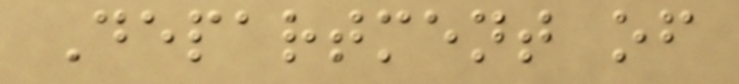Department of
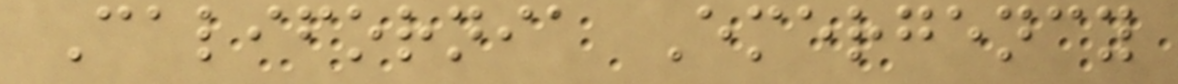California Emergency
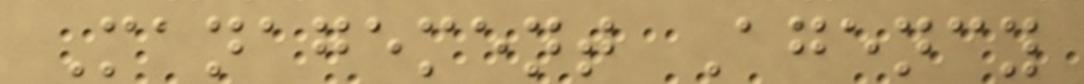Management Agency
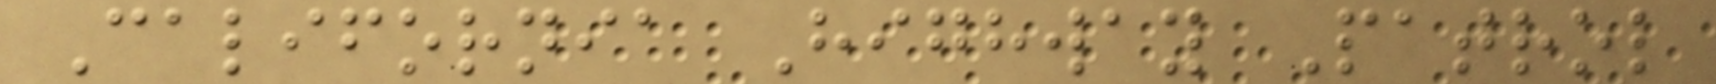California Highway Patrol
